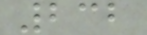232
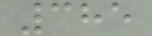385
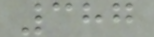387
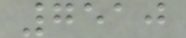7510
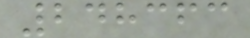248363
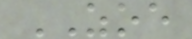ZOE
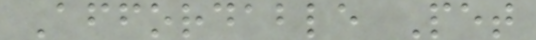Affordable Pet
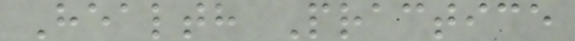Health Practice
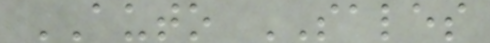AUTO SALES
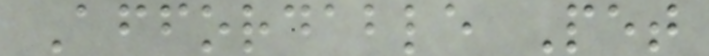Affordable Pet
